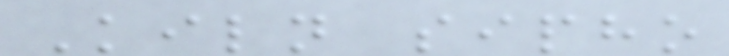Kiln sipho
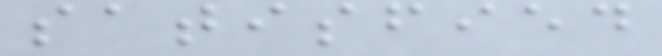satisfied
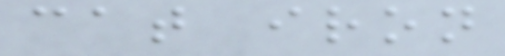cat iron
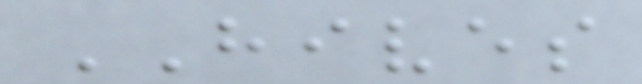HIVES
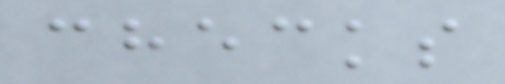checks
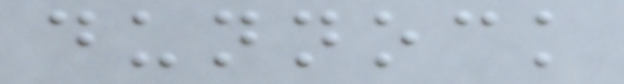dunnock
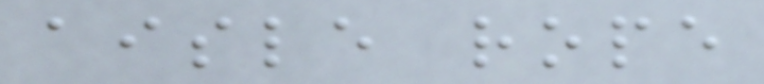aisle rope
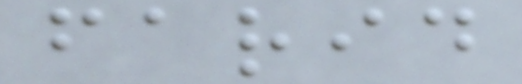farid
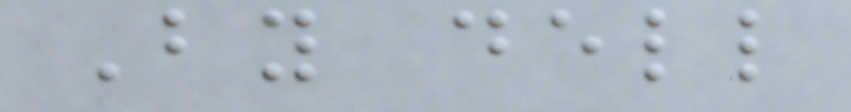By dell
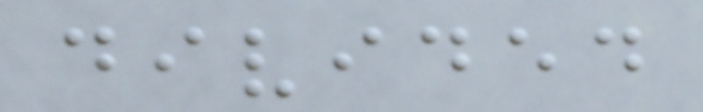divided
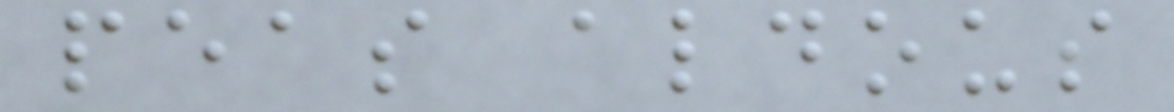peas aldous
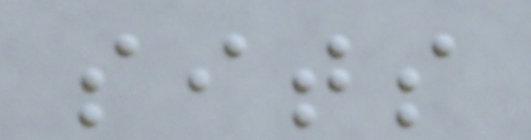sits
